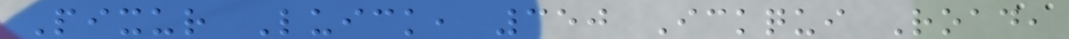Pixur Luick, 350 Ickqui Road,
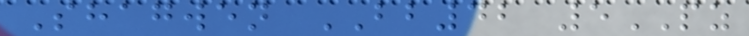Shagwen BB42 5PZ
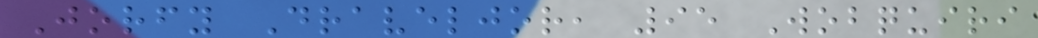Jorfy Draveljor, 95 Wobquiri
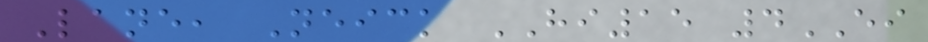Lane, Neick HI15 4EI
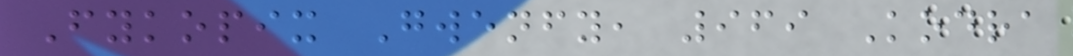Fykopix Gwenfy, 969 Kodra
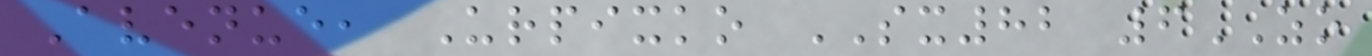Avenue, Urpixko SX82 6ZO
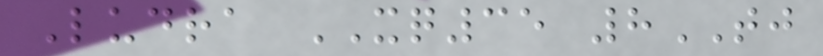Ludra XQ35 8TJ
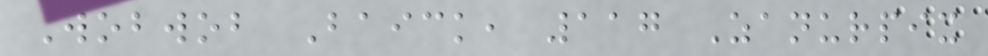Wobwob Baick, 117 Zanurpix
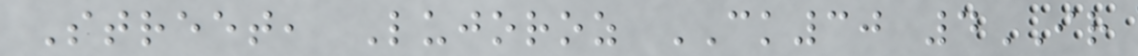Street, Lujoroz CK30 4IR
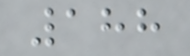188
